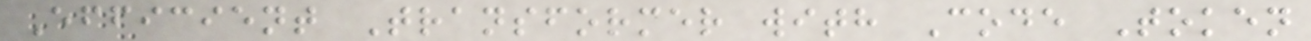Efficient Transformer with Code Token
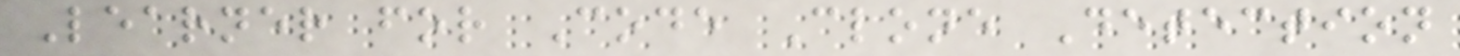Learner for Code Clone Detection
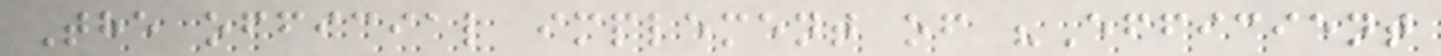The official implement of "Efficient
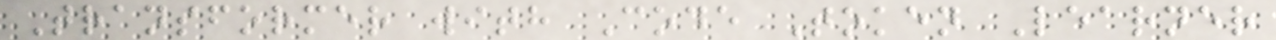Transformer with Code Token Learner
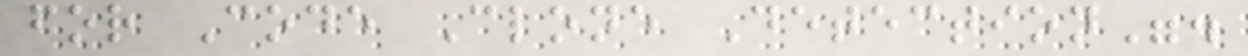for Code Clone Detection".
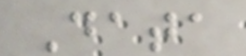Data
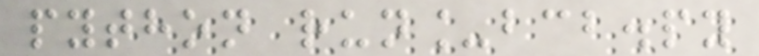python run_bcb.py
